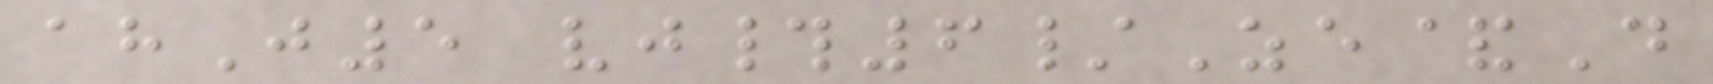ahJ5 vj#6/Ze&D
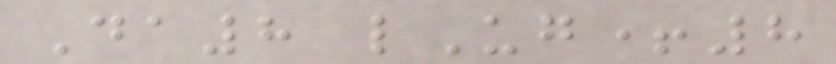Da8 lUg+8
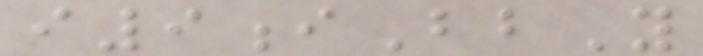i9iBbY
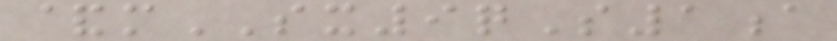&mSX9qS1a
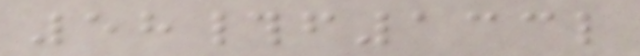58#f133l
